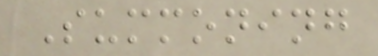Summoning
